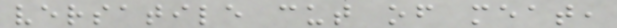versatile cut of meat,
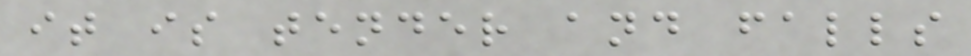it is tender and falls
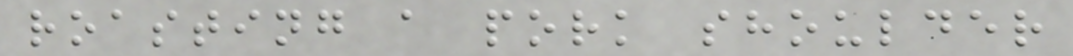roasting a pork shoulder
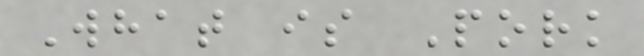What is Pork
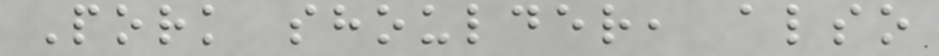Pork shoulder, also
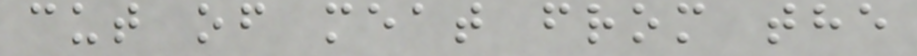cut of meat from the
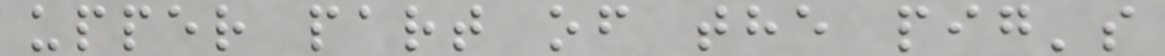upper part of the pig's
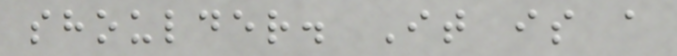shoulder. It is a
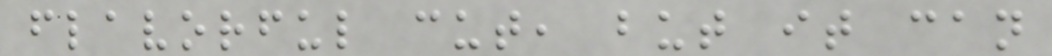flavorful cut, but it can
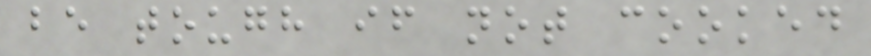be tough if not cooked
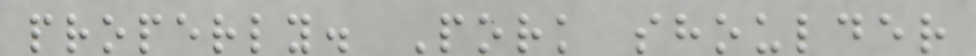properly. Pork shoulder
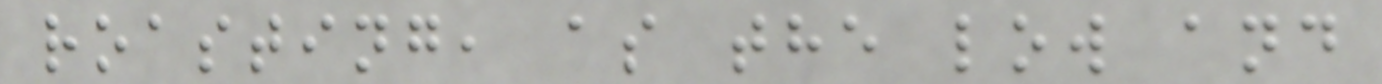roasting, as the low and
